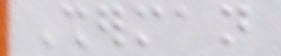Sherman
